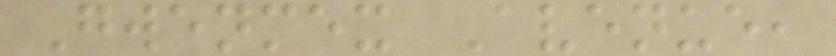Gwenmex Avenue,
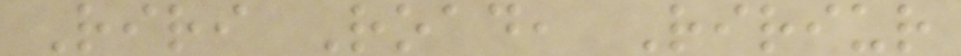Riri Road, Ririur
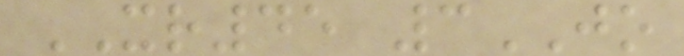XR45 3JO
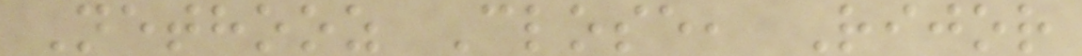Nethooz Close, Rijor
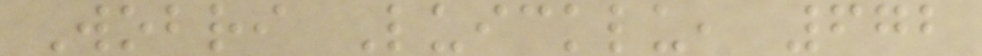Wobri Luicklu, 672
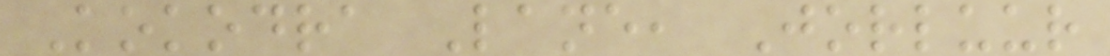Kokodra Lane, Jorluur
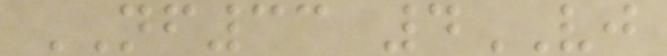NF33 4VJ
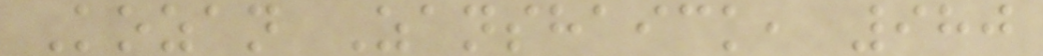Kozan Zanshaick, 980
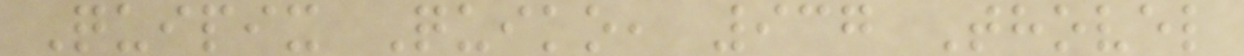Quipix Quiko, 937 Thovel
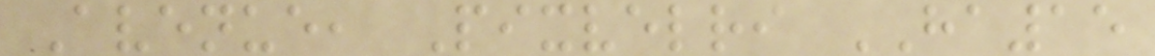Avenue, Pixvelri HA15
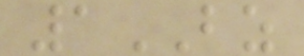1BZ
